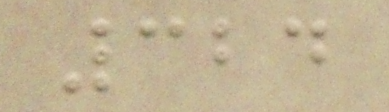324
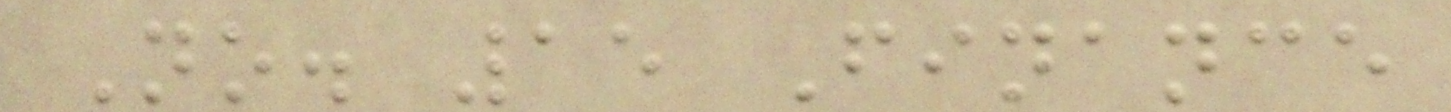No. 15 Finance
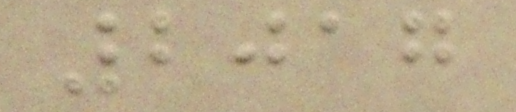2017
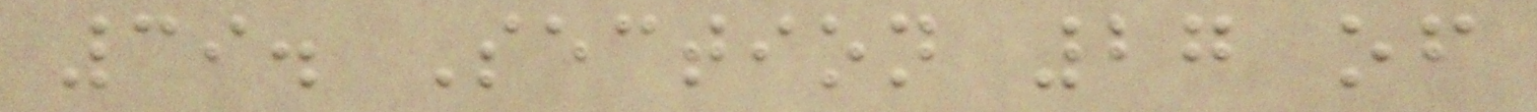39. Section 27 of
